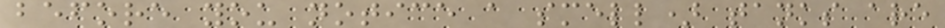before you notice a smell) tanks are
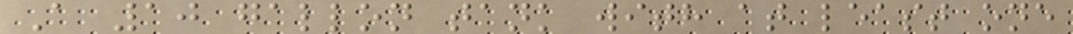A 10 gallon tank with at least one
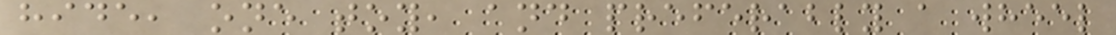hide, one toy, and preferably a wheel
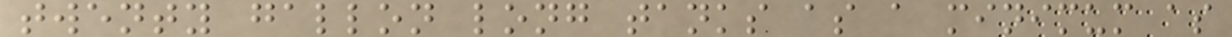twenty gallon long tanks as a minimum as
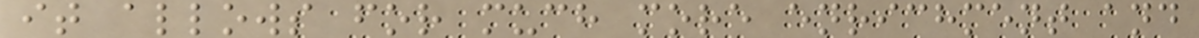it allows for much more enrichment and
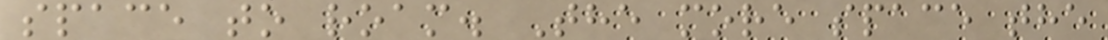space to roam. The more space the
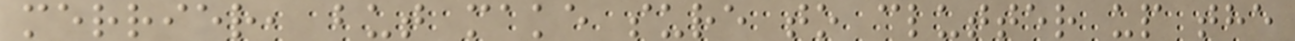merrier, but make sure to clutter up the
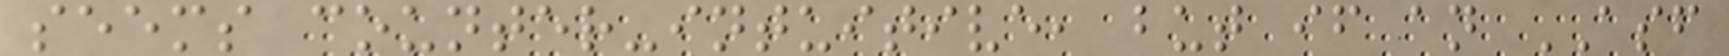seems counter-intuitive, but if an ASF
